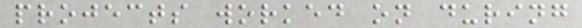projects worked on during
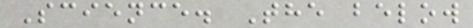Science. The below
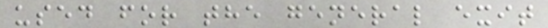used for the general exit
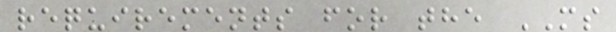requirements for the MS
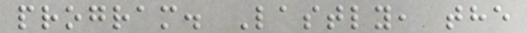program. Lastly, the
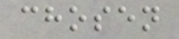chosen
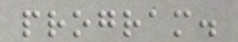program.
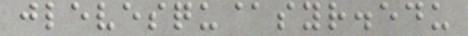jlevesqu@syr.edu
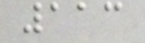113
